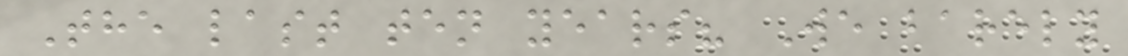The last ten years? We barely
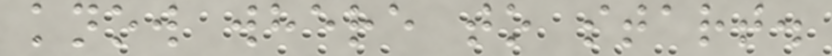know where to start.
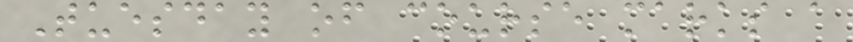Tuesday of course marks a
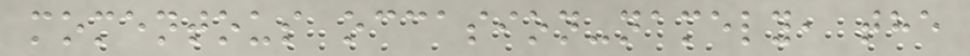momentous occasion-namely, the
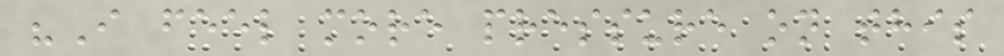"I feel more pressure on this
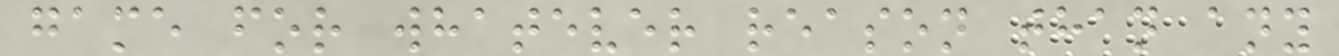game for whatever reason than any
